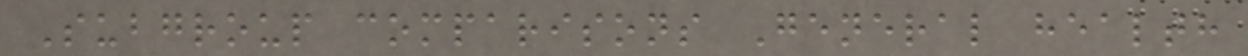Subgroup comparisons General health
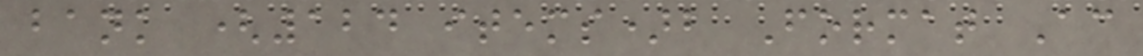bank (124 items)b Format Ac
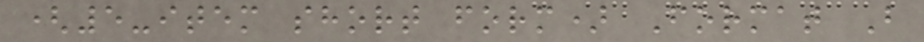(5-item short form) Format B
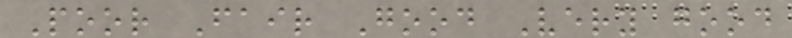Poor Fair Good Very good
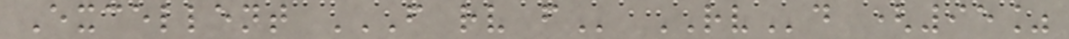Excellent F RV F RVd (95%
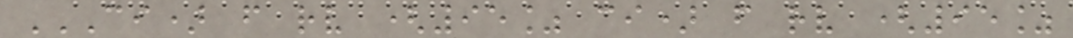CI) F RV (95% CI) F RV (95%
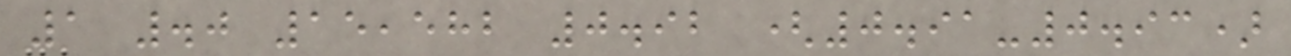1 .0 15,582 0.92 (0.91-0.93)
